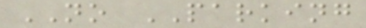NO PARKING
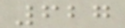627
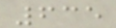635
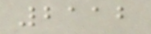2112
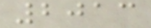2013
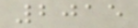2015
